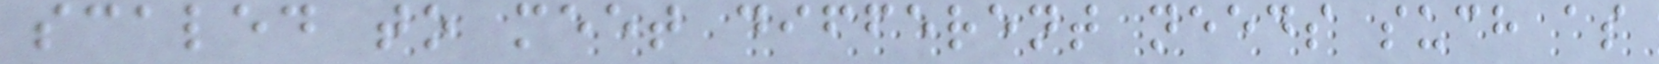scaled to meet different needs such as
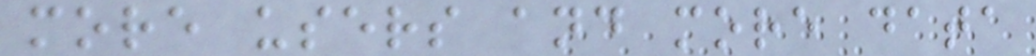more users and more data
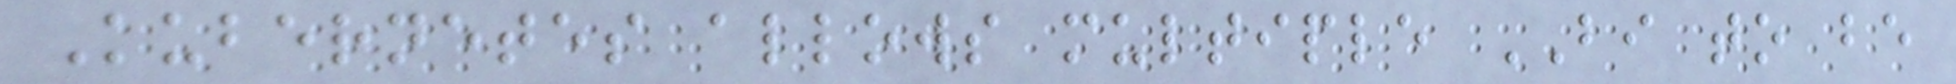Kubernetes allows multiple BI to be
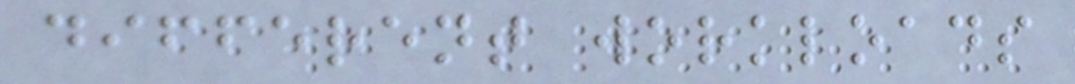different workloads
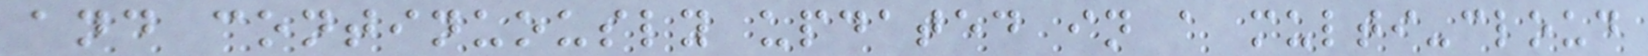and continuously updated in a multi-cloud
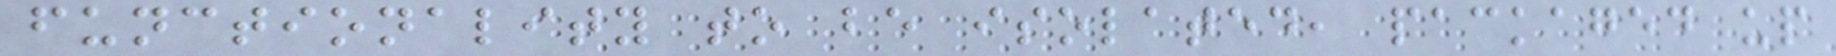functionality to be isolated, packaged up
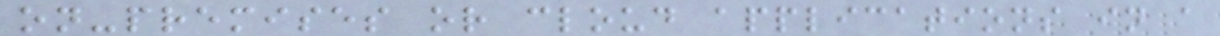on-premises or cloud applications in a
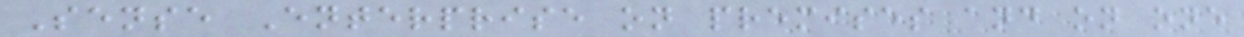Sense Enterprise on premises and on one
